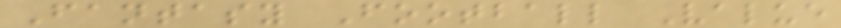Fantasy Football Value
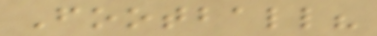Football?
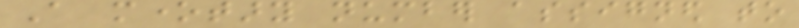A monetary number assigned to
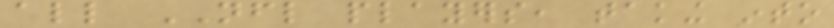all NFL players, taking into
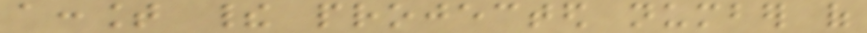account their projected number of
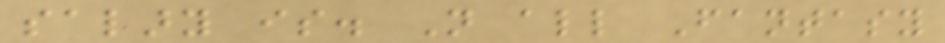salary is. Not all Fantasy
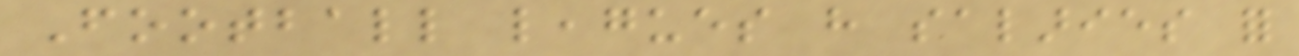Football leagues have salaries for
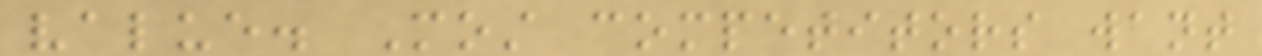value. Most competitors want
